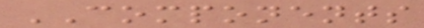COMPONENTS
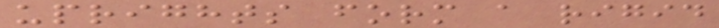uprights form a rigid
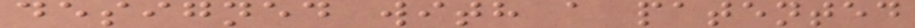designed with a patented
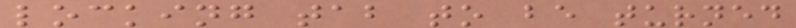locking tab to be turned
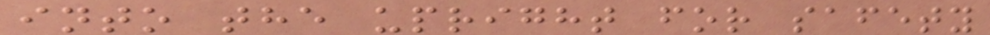into the upright for safety
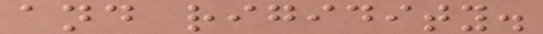and rigidity.
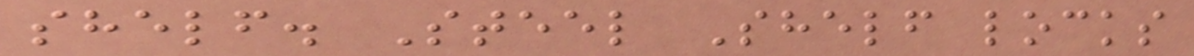shelf. Steel Shelf locks
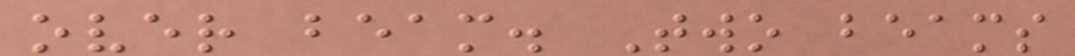over beam. Two beams
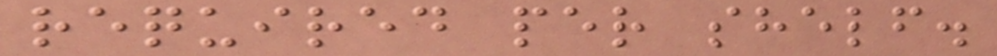required per shelf.
